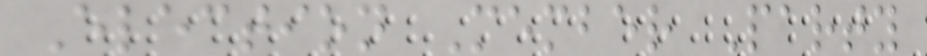Election Member Party
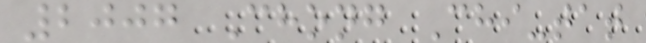2007 Chong Chi-tat
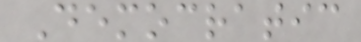Democratic
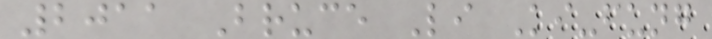2011 Bruce Li Ki-fung
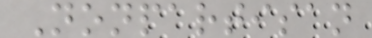Nonpartisan
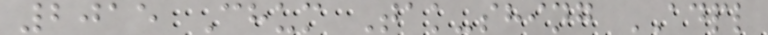2015 Chum Tak-shing ADPL
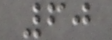60
